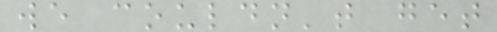we couldn't get
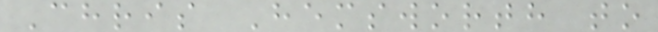Chris Hemsworth to
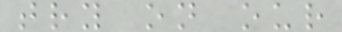try on our
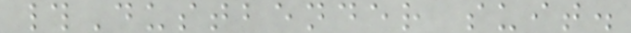#Dustbender suit.
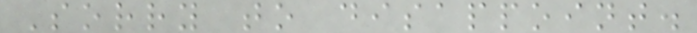Sorry to disappoint.
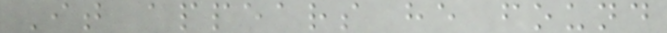It appears he found
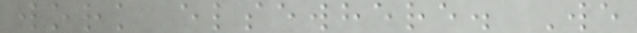work elsewhere. We
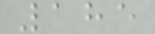185
